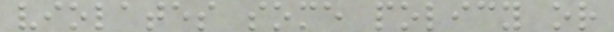violates some policy or
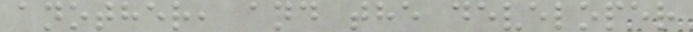another, and the developer
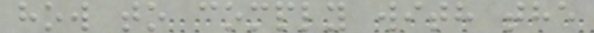how to comply with the
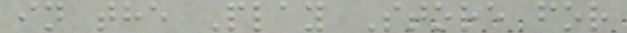in the Play Store for
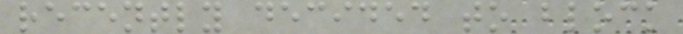recently decided to block
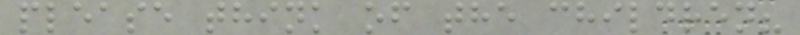please think of the children?
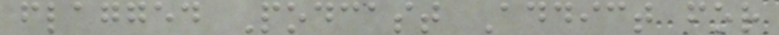flagged Podcast Addict for
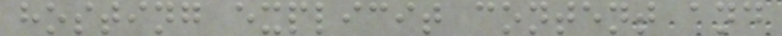hosting explicit content and
